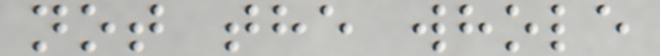not the whole
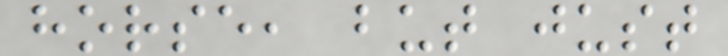horse, but just
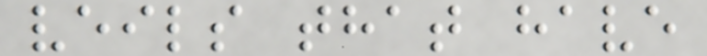veils that have
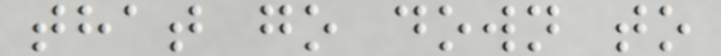that go down to
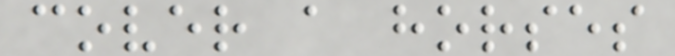cover a horses
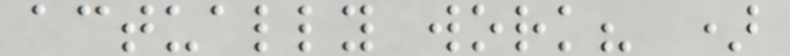actually work? )
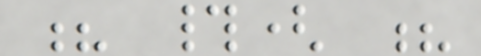? #( ?
